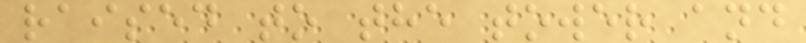raised to the tower and
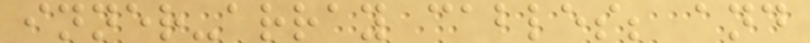inner-array cables; and
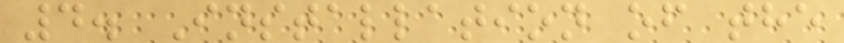4. Installation of the
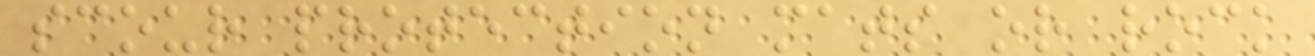scour protection mats or rock
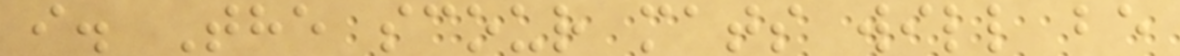i. The scour mats will be
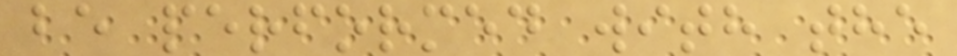be performed with the
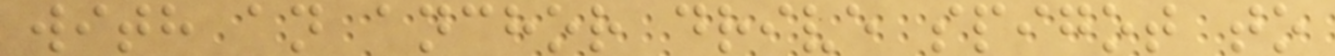with an anchor drive spigot to
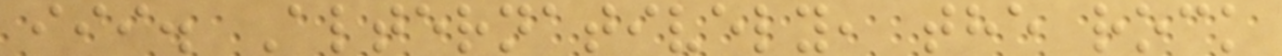iii. Alternatively, the rock
